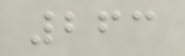263
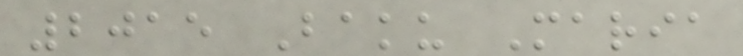2015 Baku Maria
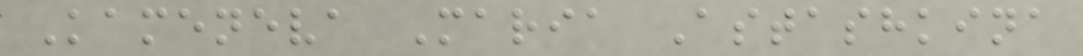Kameneva Maria Astashkina
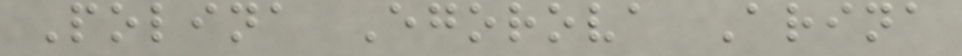Polina Egorova Arina
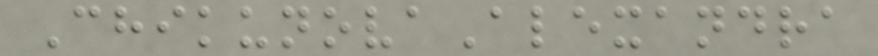ChikunovaAlexandra
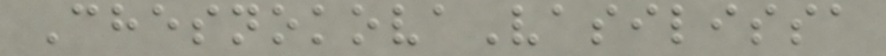ChesnokovaVasilissa
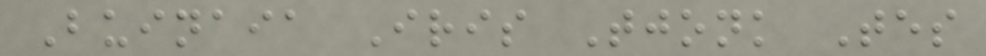Buinaia Iris Tjonk Tes
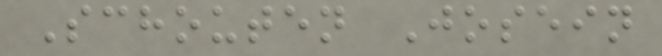Schouten Josein
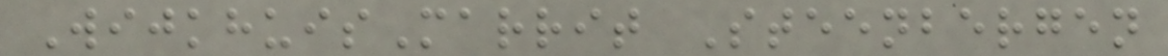WijkhuisMarrit Steenbergen
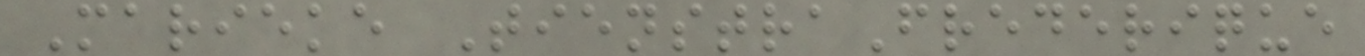Marieke TienstraFrederique
